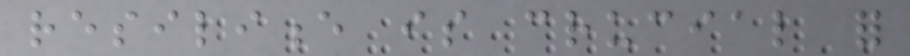resilience is crucial for
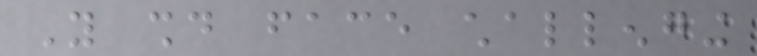You should face challenging
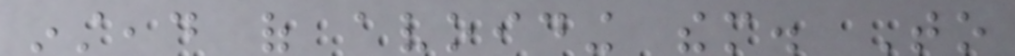instead of avoiding them. To
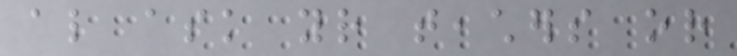also ask your teachers or
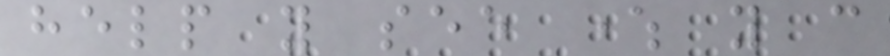help you see where you can
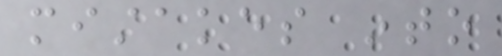mistakes into
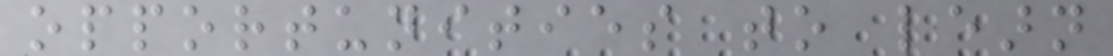opportunities to learn
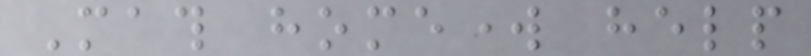Math homework help
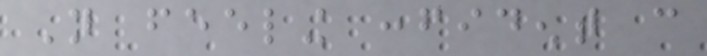Not feeling confident can
